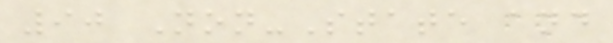90 Non-State and
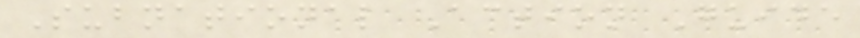Subnational Action Guide
